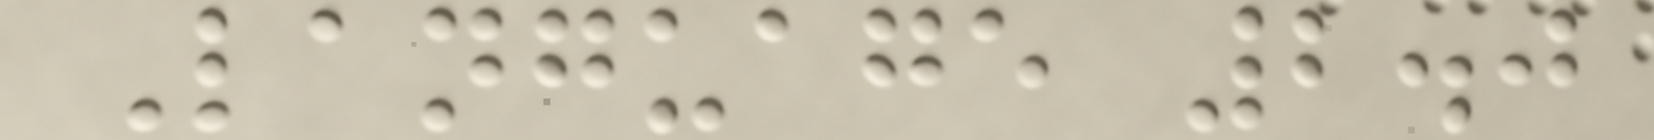Language 2.0
